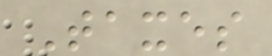Taxes
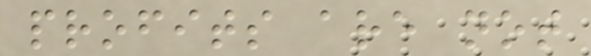profits are not
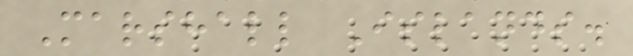Marshall Islands.
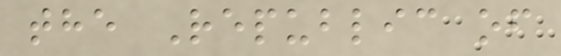the Republic of
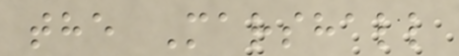the Marshall
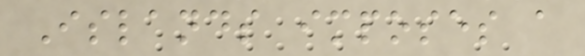Islands imposes a
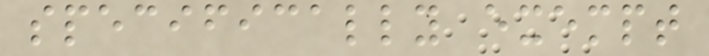specifically exempt
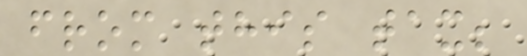from this tax;
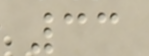33
